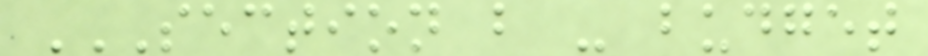SECTION B - BUDGET
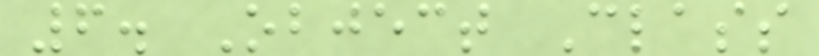6. Object Class
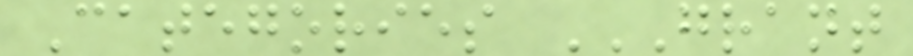Categories GRANT
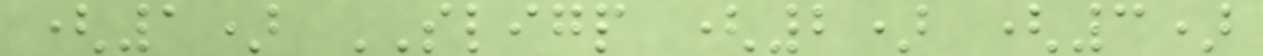(1) SLIGP (2) (3)
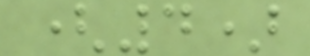(4)
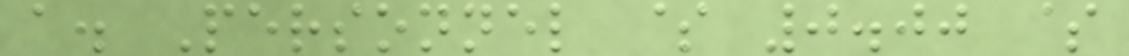a. Personnel $ 0.00 $
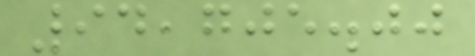94,705.00
